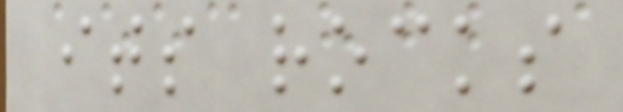its rocks
